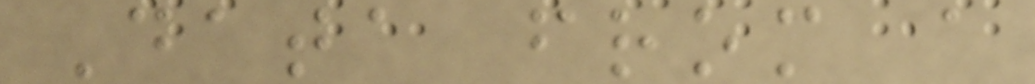Data from a
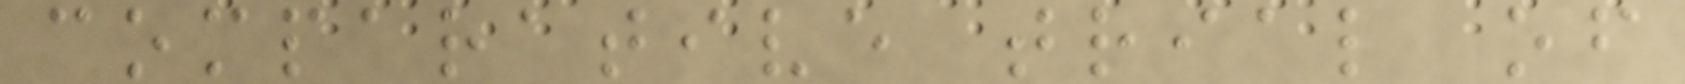comparative trial of
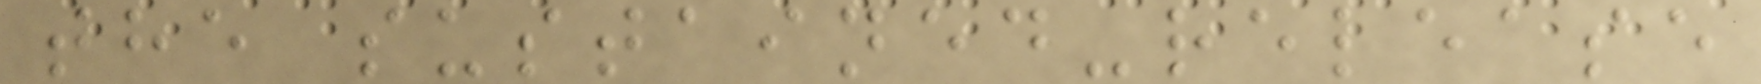the sustained-release
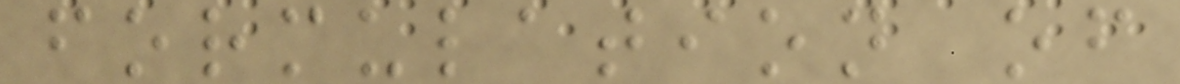formulation of
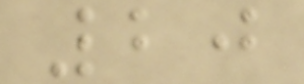20
